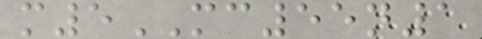m5MC55n1
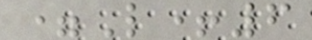=L+6
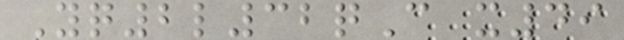Yq2l32qC x49
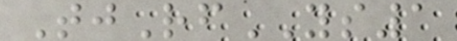TjRfYS1
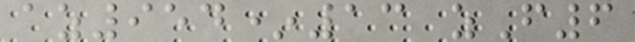az954*13 zF6
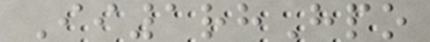Ii1rhHpo
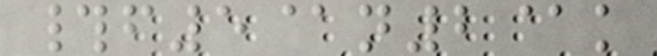#f5@n2@k
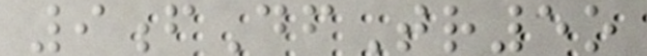9fDfTr5o
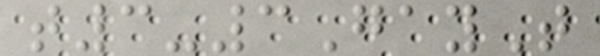t3-3GayT
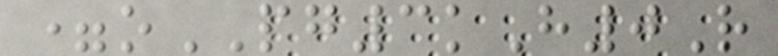=oPG3kH0R
